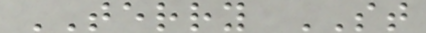TERRY ST
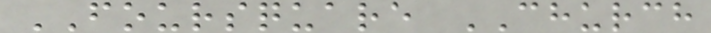FOURSQUARE CHURCH
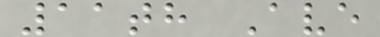11th Ave
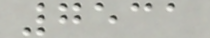7531
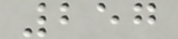257
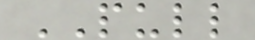PULL
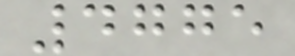4775
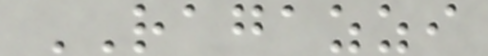RAGAZZI
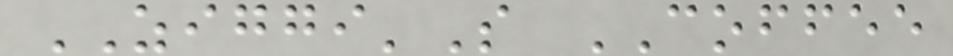ZIGGI'S COFFEE
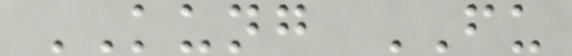KUNG FU
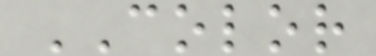COLOR
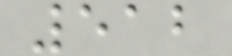512
